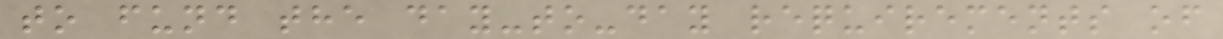to fund the day-to-day requirements of
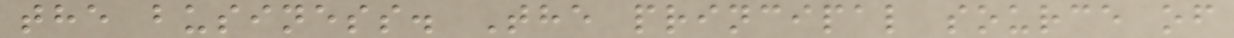the business. The principal source of
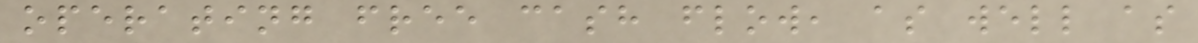operating free cash flow, as well as
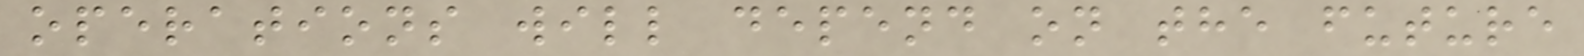operations will depend on the future
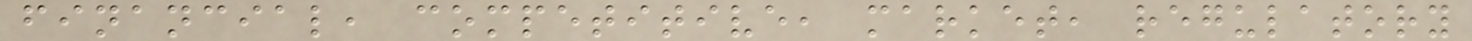financial, competitive, market, regulatory
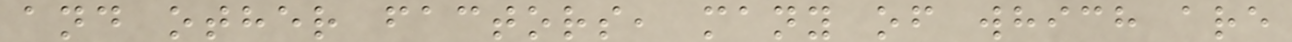and other factors, many of which are
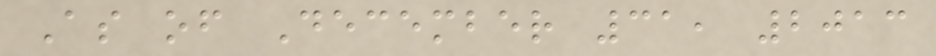As of December 31, 2013
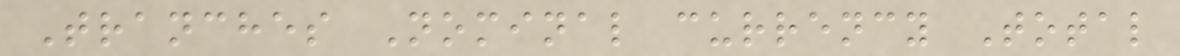Tranches Nominal currency Total
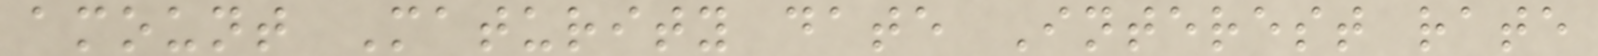amount Maturity date Interest rate
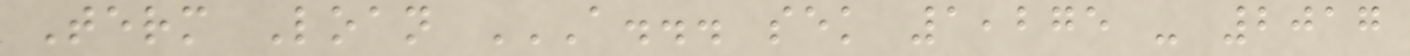Term Loan A... SEK 1,275 - 2017
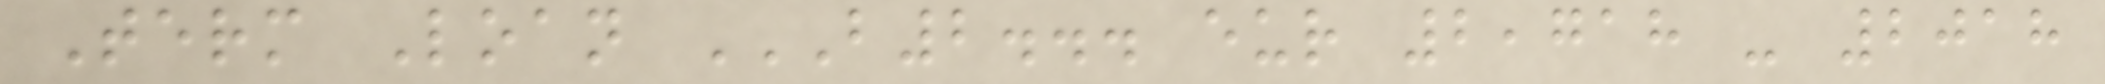Term Loan B2... EUR 2,718 - 2018
